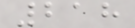218
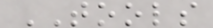TOOLS
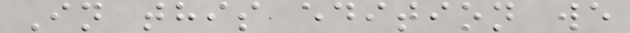In this edition we
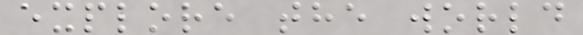explore the world
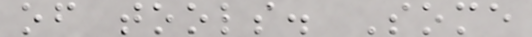of tools. Some
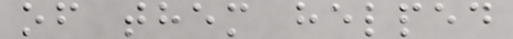of them helped
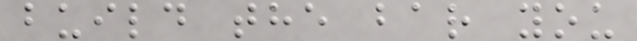build the bar you
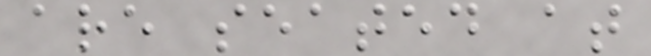are seated at
